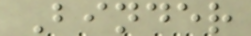Binder
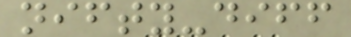nifty-diff
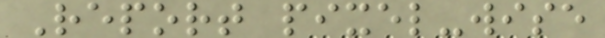Report pixel-wise
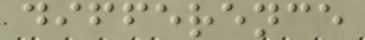difference
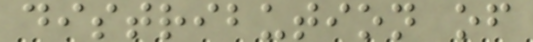distribution of
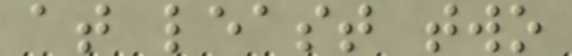at least two
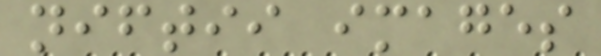niftii images
